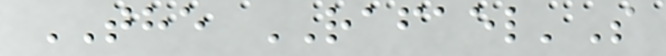THE RAFAEL'S
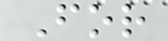For
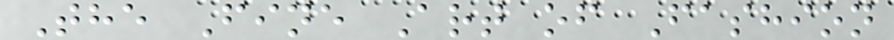The Fine Art of Fashion
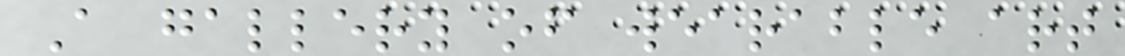A gallery of wearable art
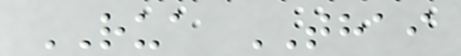RUA THAI
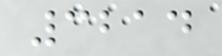3214
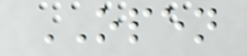OPEN
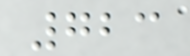723
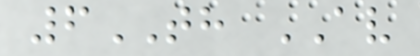6TH AV
